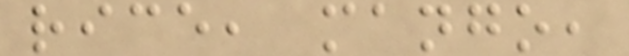rice, mango,
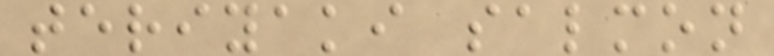teriyaki salmon
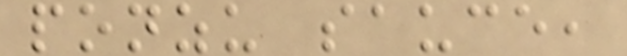ponzu sauce,
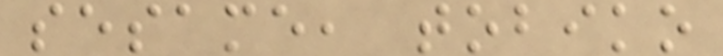sesame, tobiko
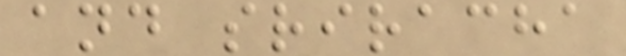and sriracha
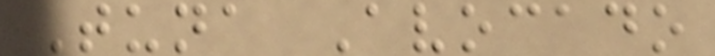Tuna Avocado
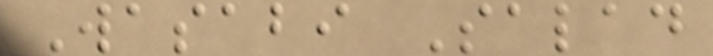Wasabi Salad
